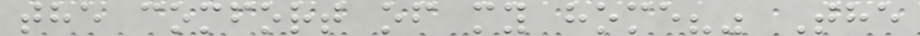the comfort of my home?" The
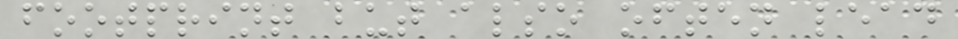footprint but also often lead
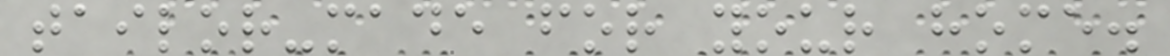tailor-made for your home.
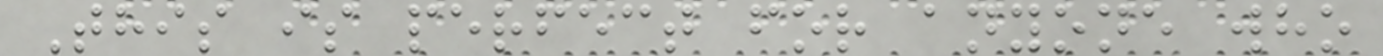This is perfect for anyone who
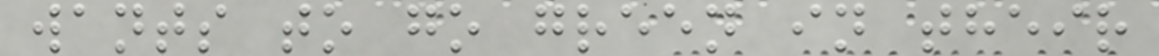wants to go green in their
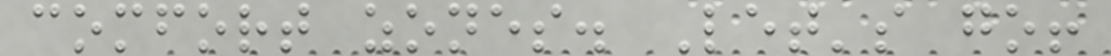comfort zones. Let's go!
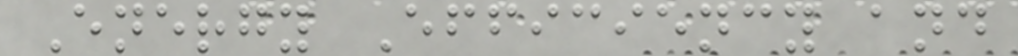Energy Efficiency and
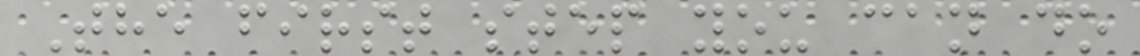The first step you can do
